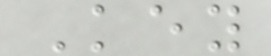Key
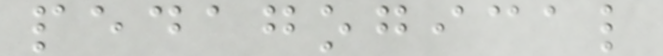pedagogical
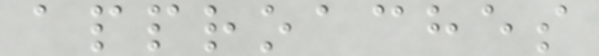approaches
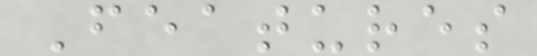Features
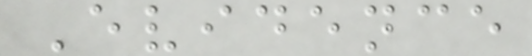Evidence
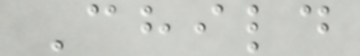Child
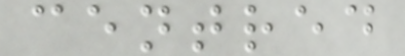centred
